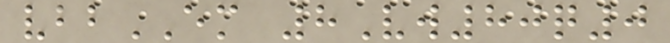vbbEM 8Vw80q0
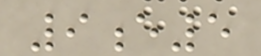9e5
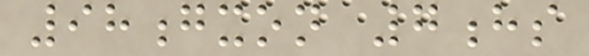98gxon 7hs
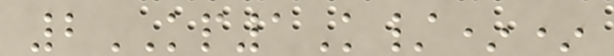2KP1K/**
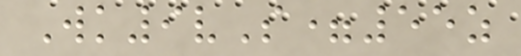Wk9vS=55z
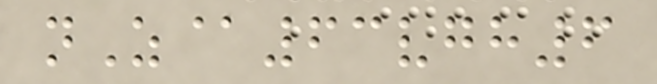nZ@63vgh6
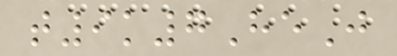t9k7HeJ
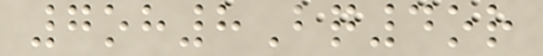7oh8Bq4or
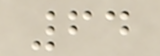64
